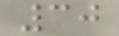30
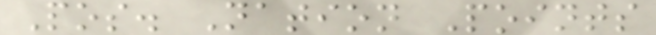Pos. Nation Points
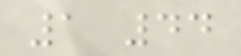1 44
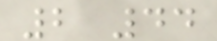2 44
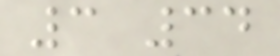3 34
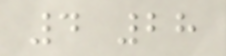4 28
